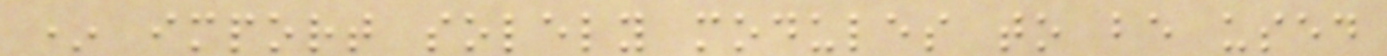* import solely modules to be used
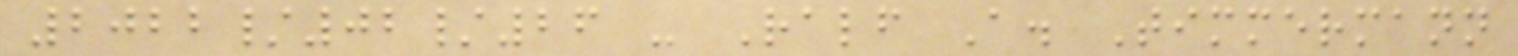2022/02/26 - Ralf A. Timmermann
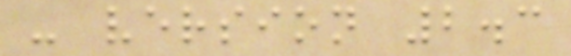- version 2.3
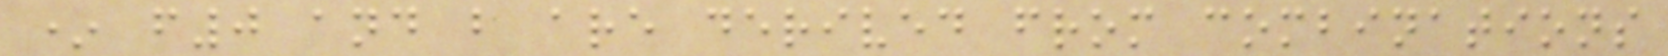* f0 and b are derived from combinations
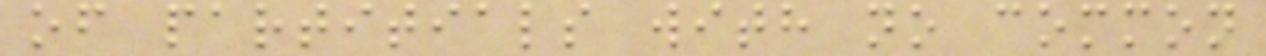of partitials with no common
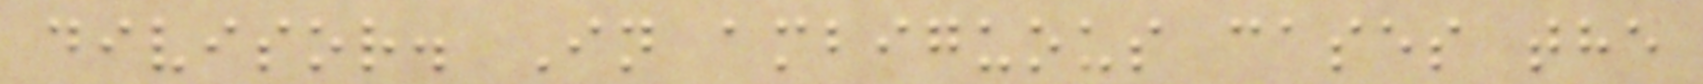divisor. In ambiguous cases the
